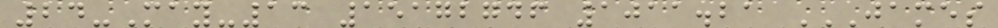24-May-13 15172746 1011.21 JAMES
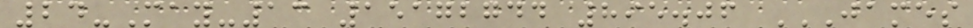24-May-13 15172744 895.06 JAMES
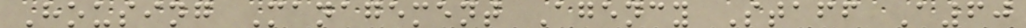Housing Management Agency Staff A60
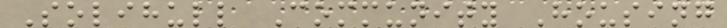Solihull Community Housing
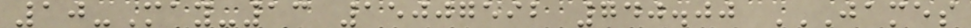10-May-13 15007592 740.00 JAMES
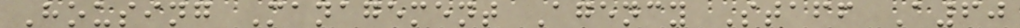Housing Management Agency Staff A60
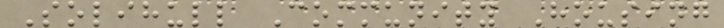Solihull Community Housing
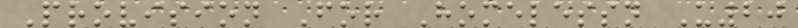Provision For Homelessn U20
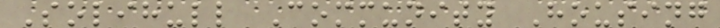Solihull Community Housing
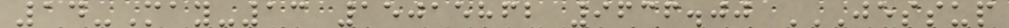14-May-13 15015862 9636.00 JESSUP
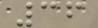36
